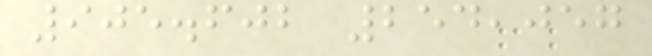905.602 254,057
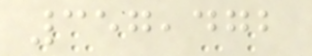357,472
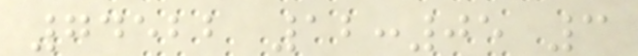74522 12:05 3
